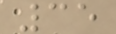35
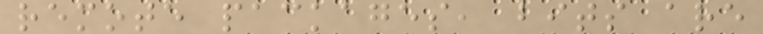remote packages, bits are
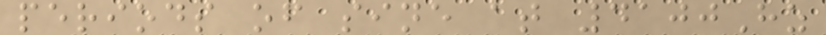periods of sine at 4100Hz
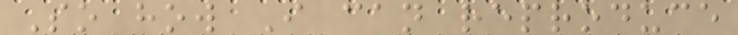So how I can reproduce
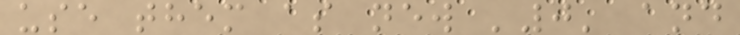use them as new '0' and
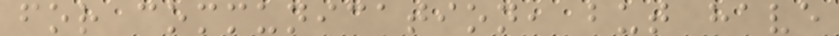for communication, but have
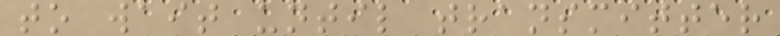to wait until transmitter
